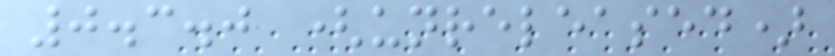0.3.0 (unreleased)
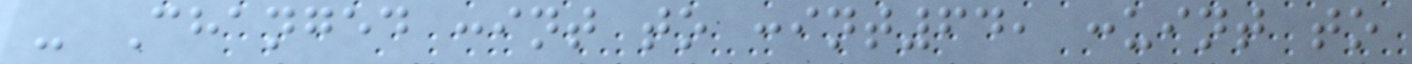- Changed :int to :int64, :uint to
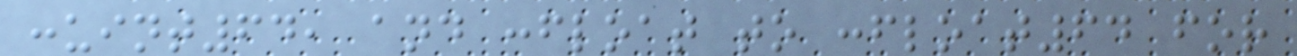:uint64, and :float to :float64 for
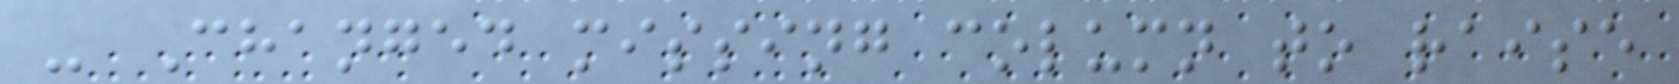- Changed missing column to raise
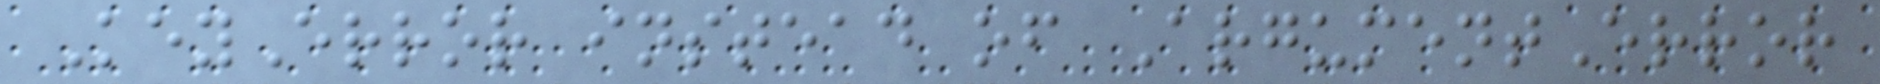KeyError instead of ArgumentError
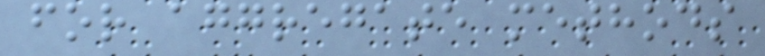for aggregate methods
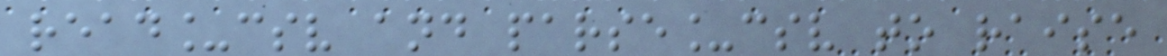read_csv and parse_csv to raise
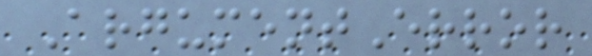ArgumentError
